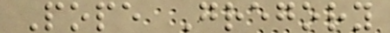Pope Gregory
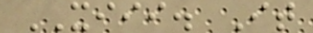XIII. It
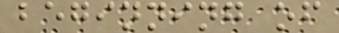beginning of
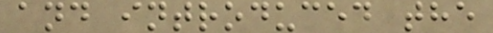and introduced the
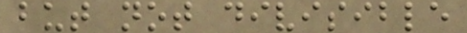but not divisible
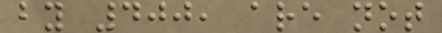by 400, are not
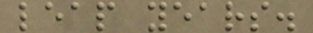leap years.
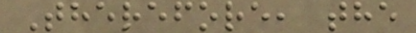Therefore, the
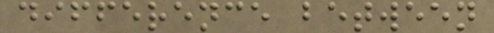difference between
